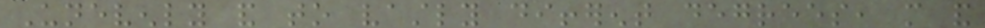Unevenly and to vastly different degrees, more and
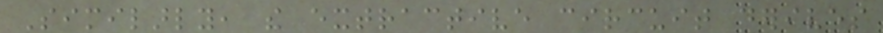Similarly, the extractive circuit derives
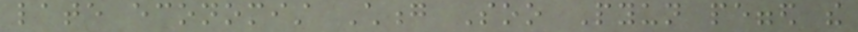late economist Chong Soo Pyun pegged the
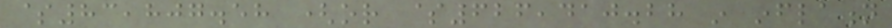$83,807.58 (or $626,410.28 in inflation
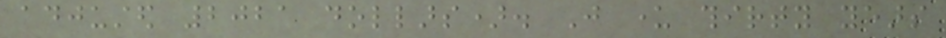adjusted 2021 dollars). Just under thirty years
